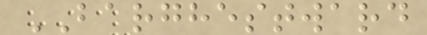BARGHESTWARD
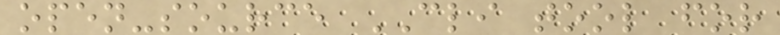open-source CLI tool for
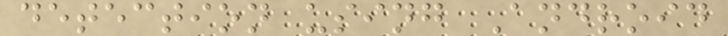detection using Android
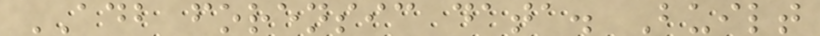ADB forensic data. Built
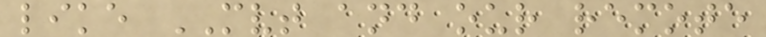like MVT and our remote
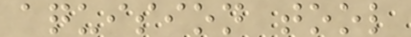aquision tool
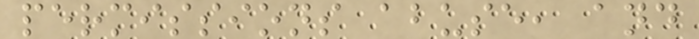permissions abuse, and
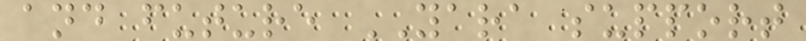and future YARA support
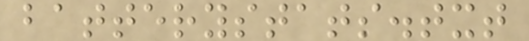batterystats.txt
